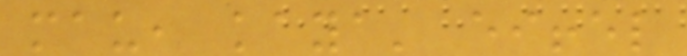mau, kaya' eiffel
